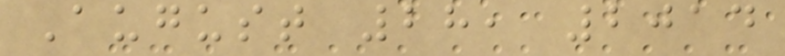August 28, 2014
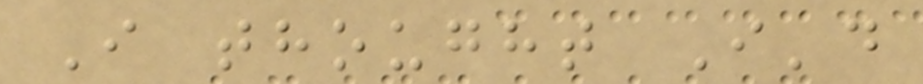I thought I'd
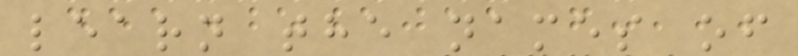learn the names of
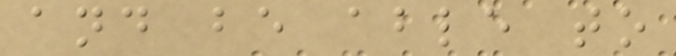and be able to
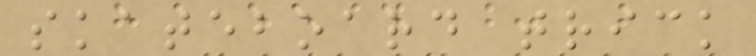skateboard trick
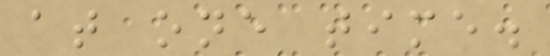at one time.
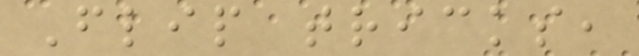Flip tricks,
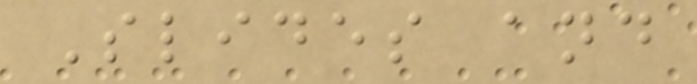Slides and
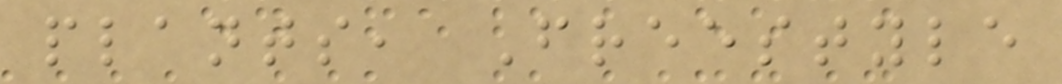plants, Freestyle
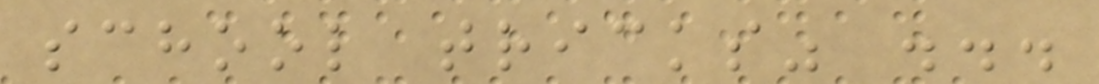school tricks" ...
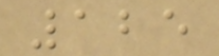125
